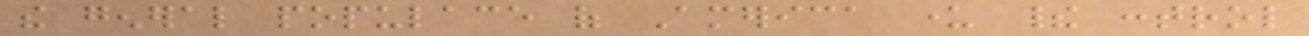the general populace of America under their control
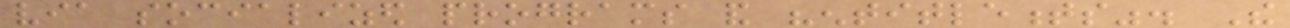via socialized programs and "entitlements". The
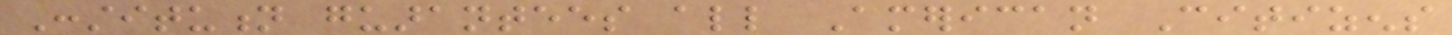Constitution guarantees all American Citizens
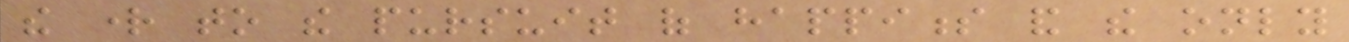the right to the pursuit of happiness and the only
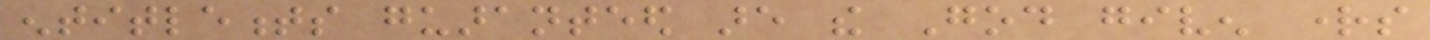entitlements guaranteed are the God given rights
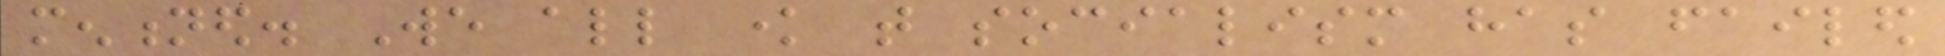mentioned. We all know that socialism has failed
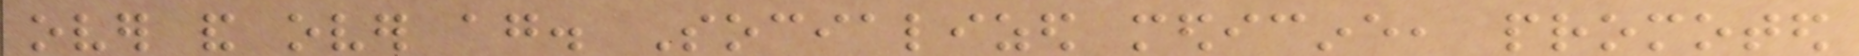over and over again. Socialized medicine, promoted
